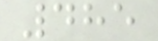485
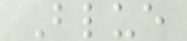Blue
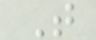T
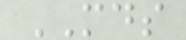MDS
